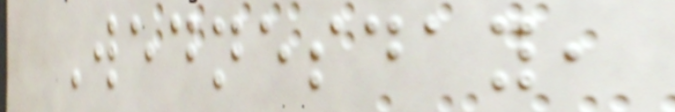Wednesday,
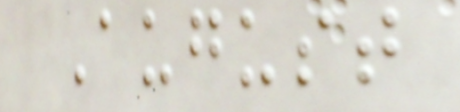August
